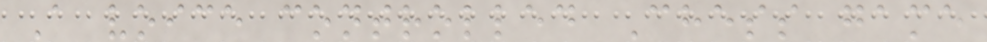A voice controlled Chess game
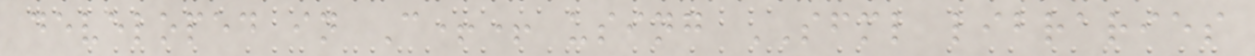developed in C++ using SFML libraries
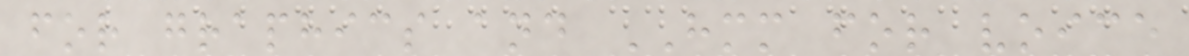for graphics and HMM for voice
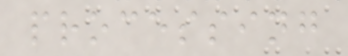processing
